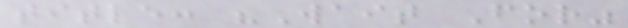title: "Wait For"
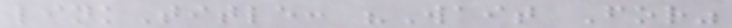linkTitle: "Wait For"
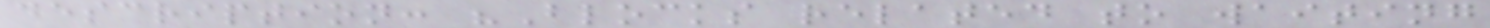description: "Blocks related to waiting
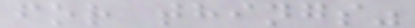for things"
